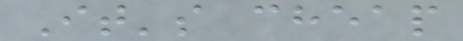It's cheap
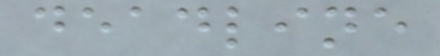deadline
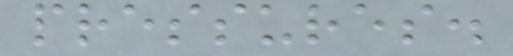pressures.
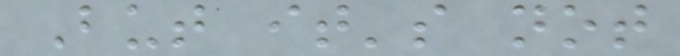But it's not
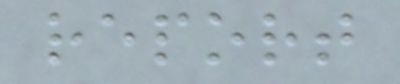report
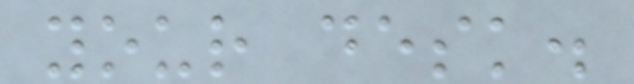your desk.
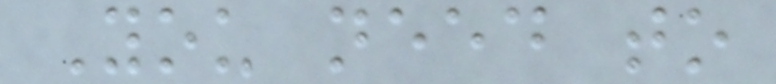You need to
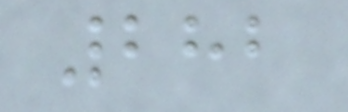282
